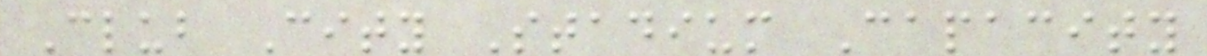Club City Stadium Capacity
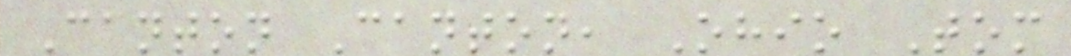Canton Canton, Ohio Tom
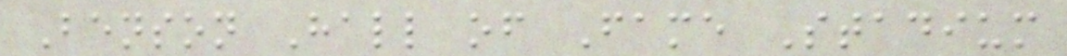Benson Hall of Fame Stadium
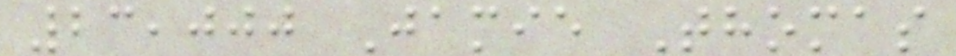23,000 Jamie Thomas
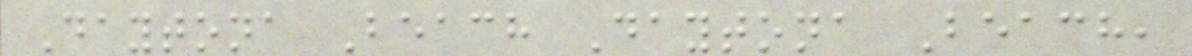Daytona Beach Daytona Beach,
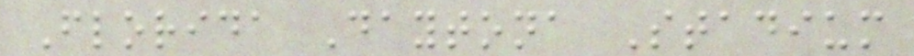Florida Daytona Stadium
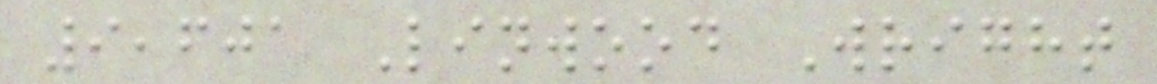9,601 Linwood Wright
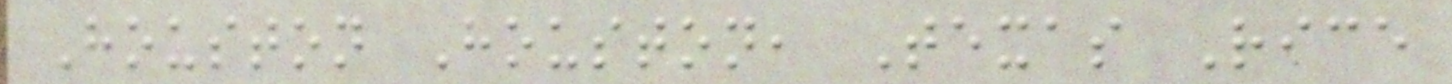Houston Houston, Texas Rice
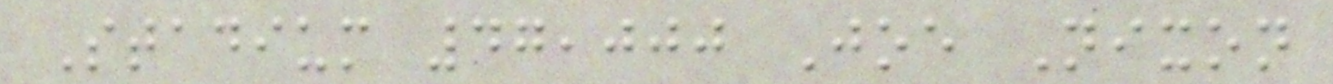Stadium 47,000 Joe Nixon
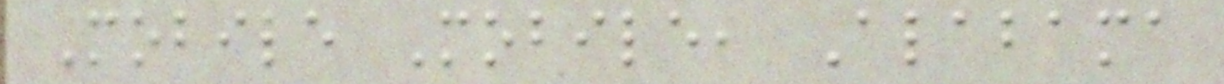Mobile Mobile, Alabama
